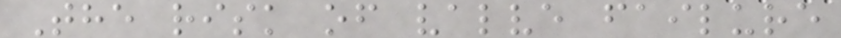The risk of valve failure
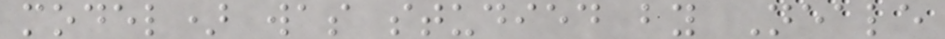model) was studied by Neale
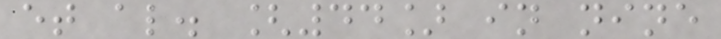et al. [44] in nine
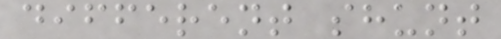different shunt
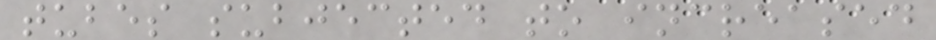tubes subjected to increased
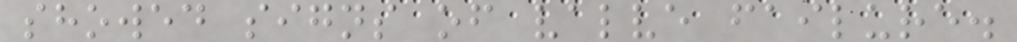showed signs of valve failure.
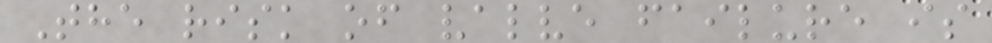The risk of valve failure is
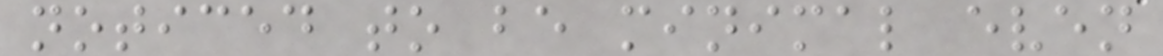noticed to be minimal even
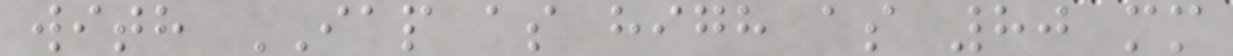with IAP as high as 80 mm
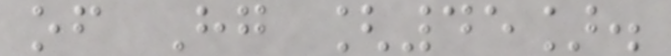of Hg [45].
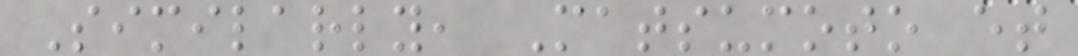Similarly, Matsumoto et
